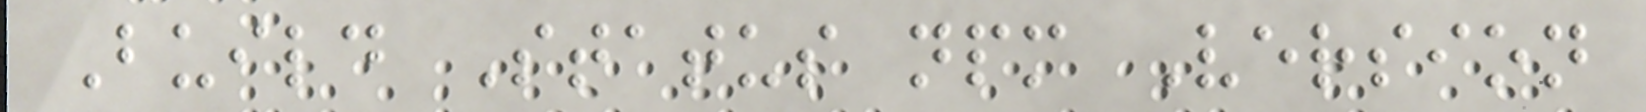Build Status npm Version
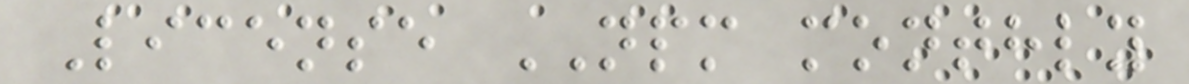License NPM monthly
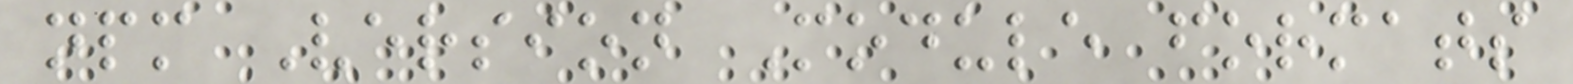npm Version Module formats
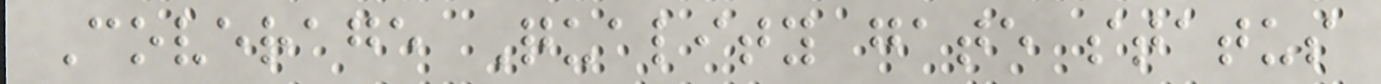Coverage Quality gate status
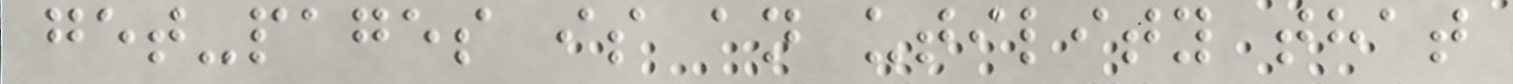get-pages is an utility that
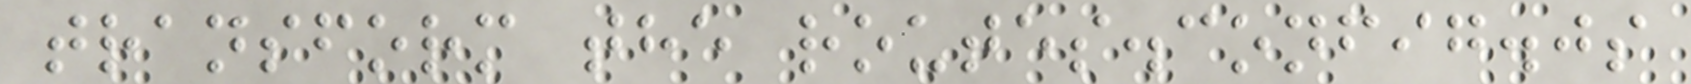transform the routes.config.js
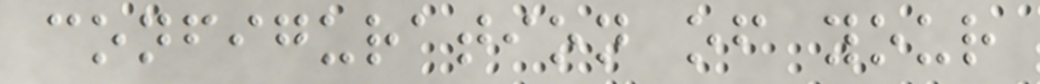configuration of your
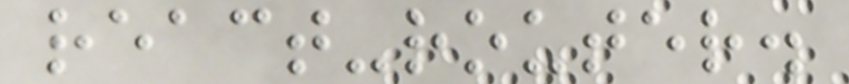react-router.
